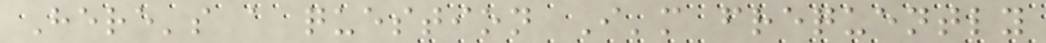Here's a question I'm frequently
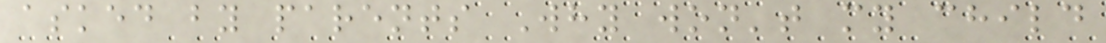asked by parents Why won't my child
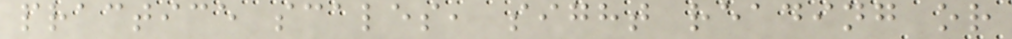practice scales, sight reading or
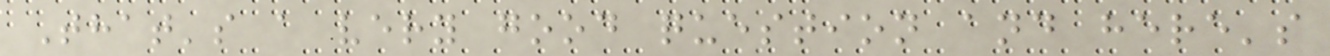That's a very good question and here's
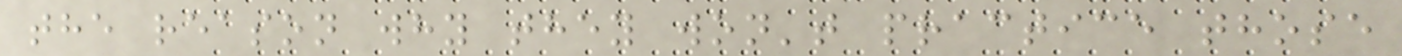the reason why they won't practice those
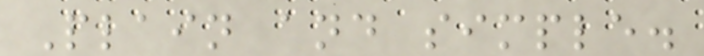Plain and simple.
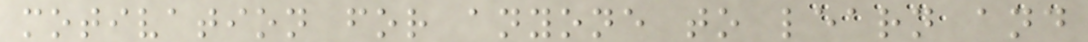motivation for anyone to learn and
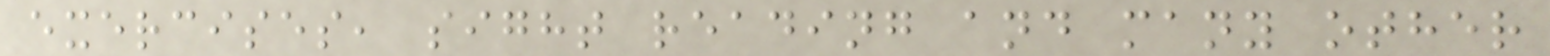exercises, sight reading and many other
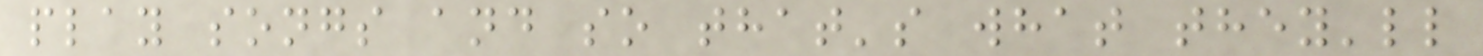play songs and so that's what they'll
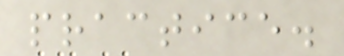practice.
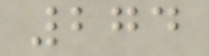274
